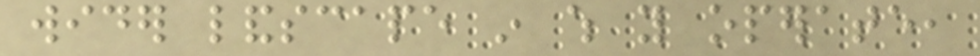wider landscape in which you operate,
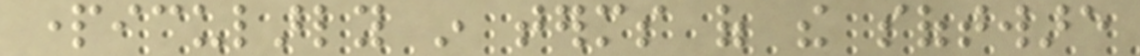particularly in terms of the software
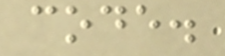code.
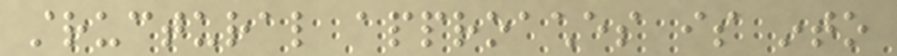structural approaches is into
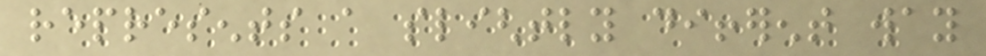represents a slightly different way
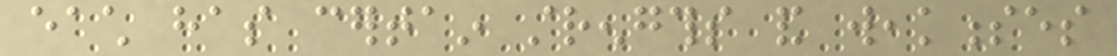each has certain strengths and weaknesses
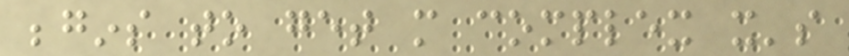begins to get more complex it's
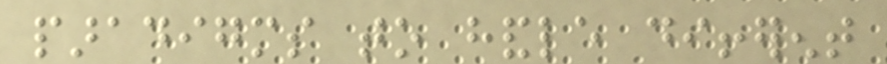paradigms to handle different
